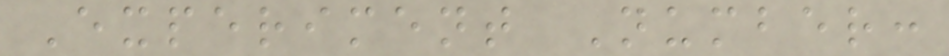Experiment Number:
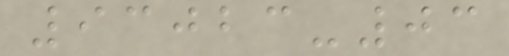93023-03
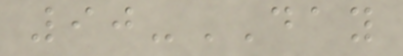90-DAY
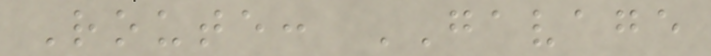Route: GAVAGE
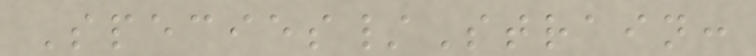Species/Strain:
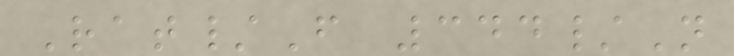Rat/F 344/N
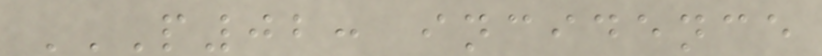P02: INCIDENCE
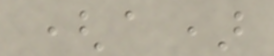(a)
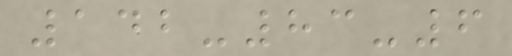142-83-6
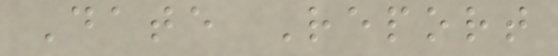Date Report
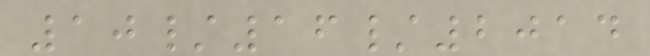10/16/2014
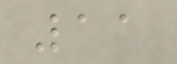11
